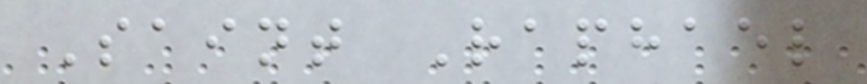Saint Raphael
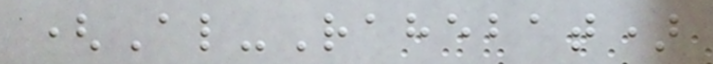(Al-Rahebat)
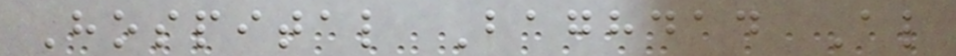Hospital Baghdad Al
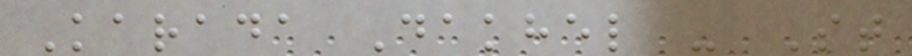Karada Dakhel - St
